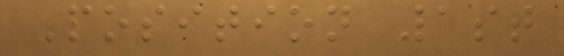Position 1st
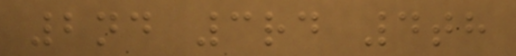2nd 3rd 4th
